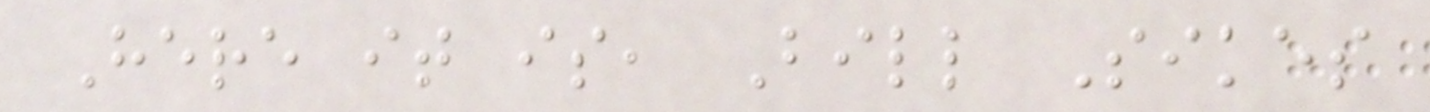Here it is, Bill Sikes
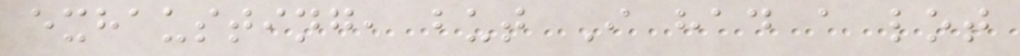exhausting, but I had a lot
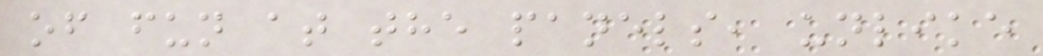of fun at the panels, unlike
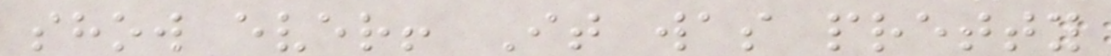show ever! It was pretty
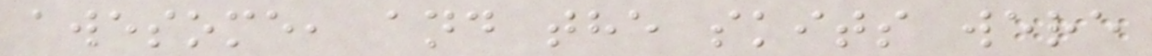awesome, and the skits were
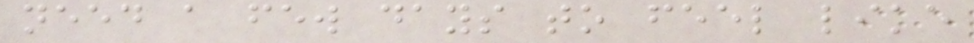need a few days to feel like
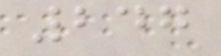247
